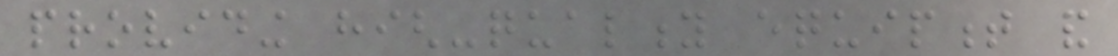providing high-quality equipment and
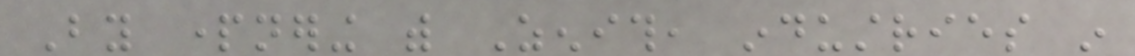By partnering with Zenith, industries in
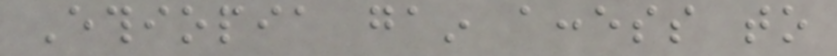Ethiopia gain access to
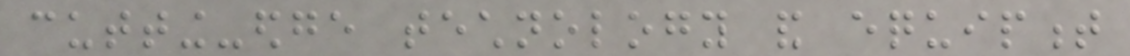cutting-edge technology and equipment
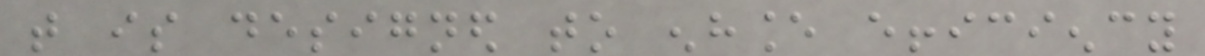that is designed to enhance efficiency
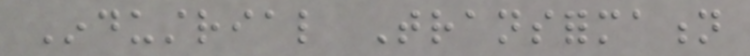Industrial Transformation
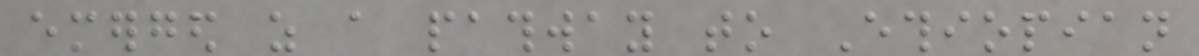emerged as a pathway to Ethiopian
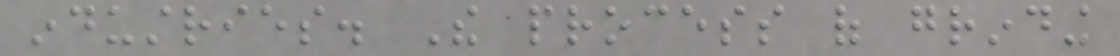industries. The process of grinding
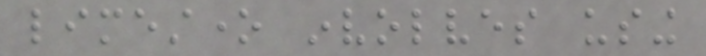limestone involves using
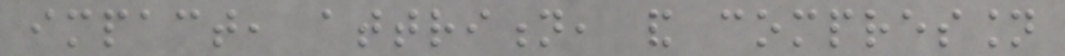impact, attrition, and compression
